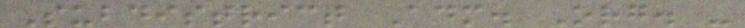Subdistrict Adm. Org. -
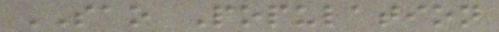SAO Population
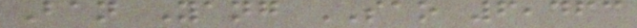Ban Yang SAO 6,463
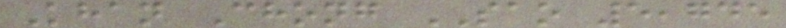Khan Chong SAO 5,745
